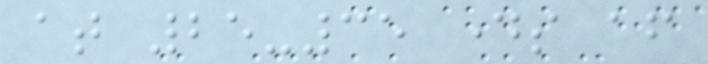at 25-35 days after
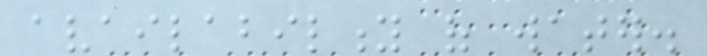availability of water.
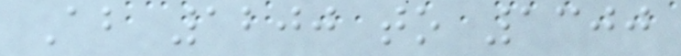About 1200 to 1300
